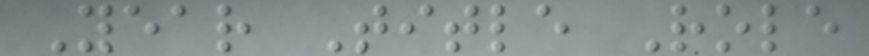Year Title Role
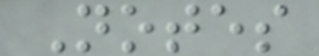Notes
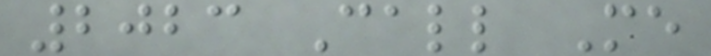2023 Call Me
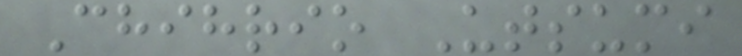Chihrio Utsumi
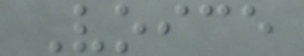Voice
